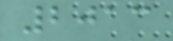2013
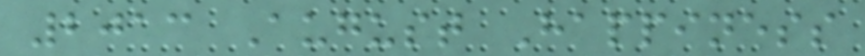2013 August Happiness
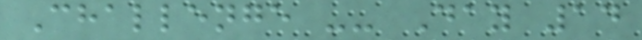Challenge -- Day 14
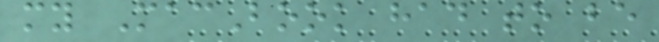my MacBook had to be
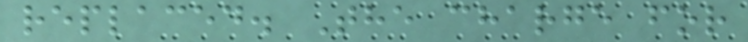replaced. The charge for
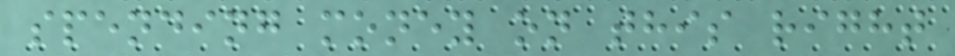spending money on this right
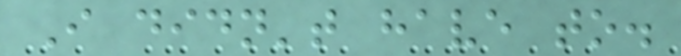I didn't have to.
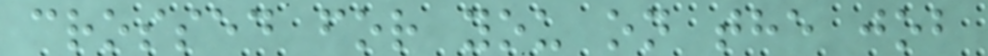crossed for you on the job
